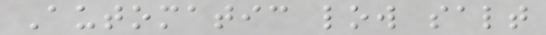Automatic low salt
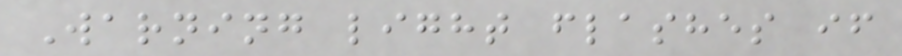Warning light flashes if
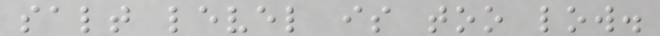salt level is too low.
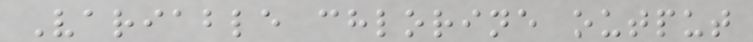Variable chlorine output
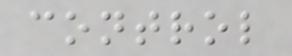control
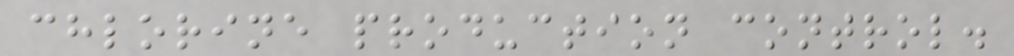chlorine production control.
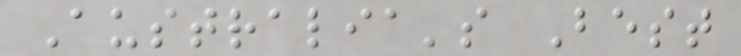Australia's Best
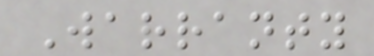Warranty
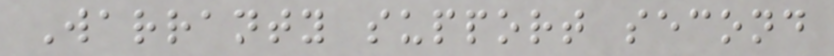Warranty support second
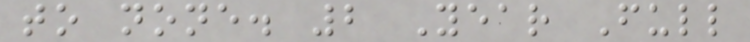to none. 2 Year Full
